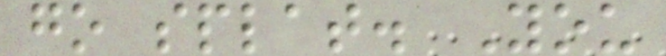go splat. You
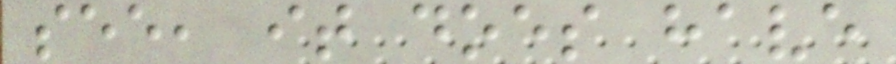see, it does have
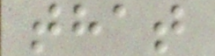that
